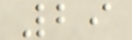29
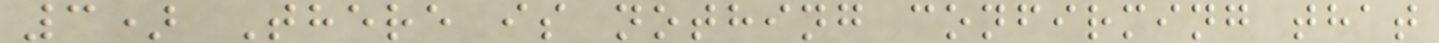3) There is nothing confirming that
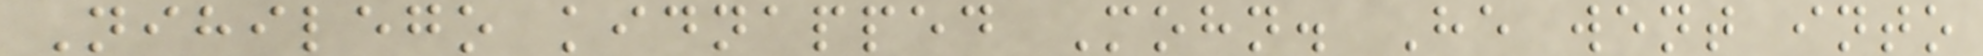Nihilego kidnapped Mohn. He went into
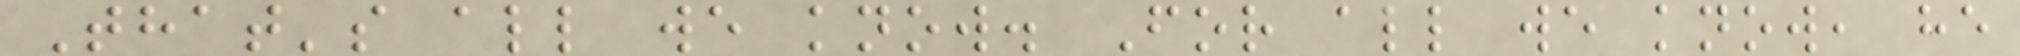That's all we know. For all we know, he
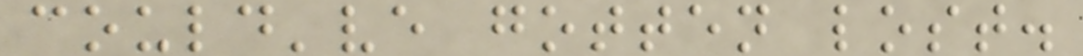could've gotten lost.
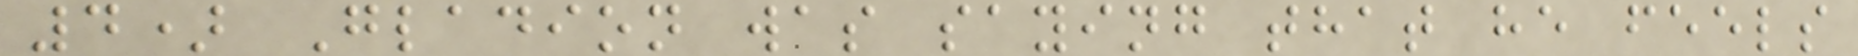4) Gladion was saying that he feels
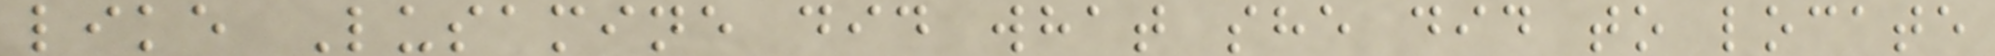like Lusamine did what she did to locate
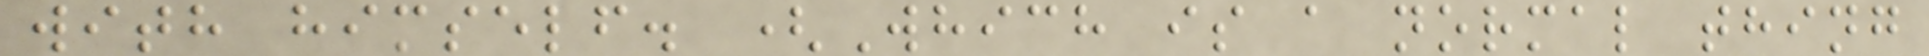with himself. (Which is a normal thing
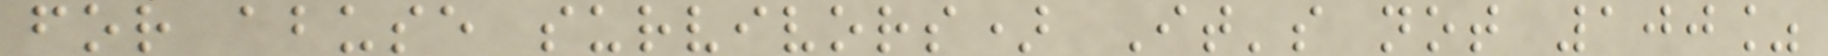for abuse survivors) It's not 100%
